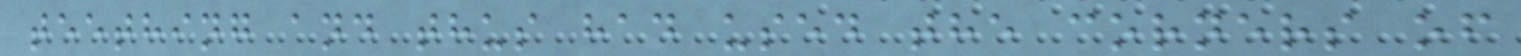teething and thus had used the corners of
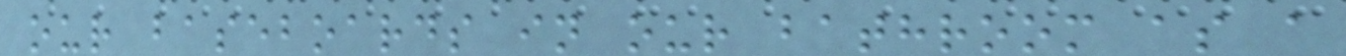our baseboards in our bathroom as a
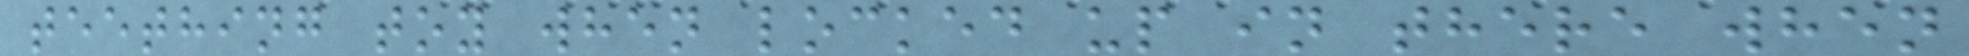teething toy when locked up in there when
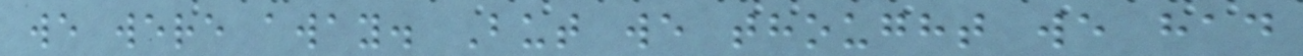we were away. But we thought we had
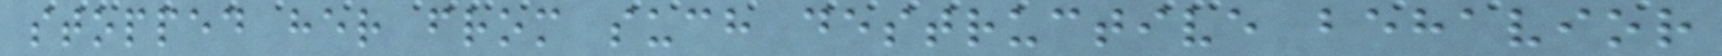stopped her from such destructive behavior
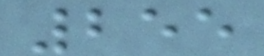255
